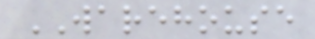WAREHOUSE
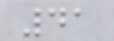41
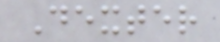Dexter
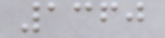1360
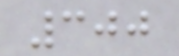300
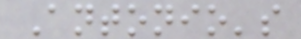Antonio's
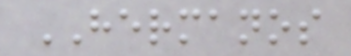HERMANOS
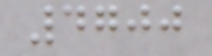4700
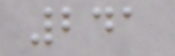241
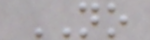NO
